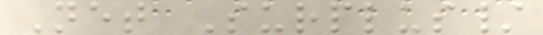Net Surplus/
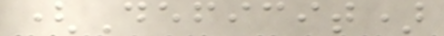(Deficit)
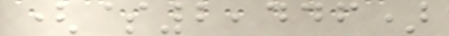($2,446)
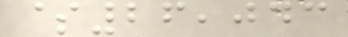$26,043
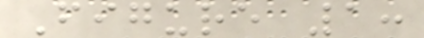Figure 1:
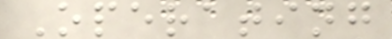Operating
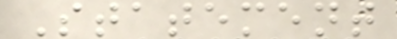Statement
